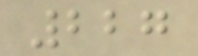227
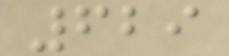629
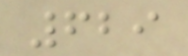629
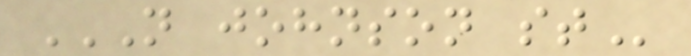N JOHNSON ST
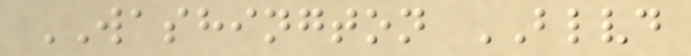WASHINGTON BLVD
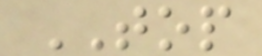TOP
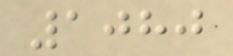1080
